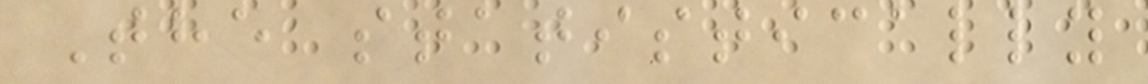The statistically
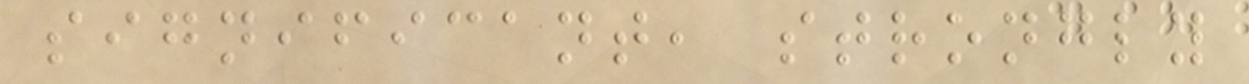significant, strongly
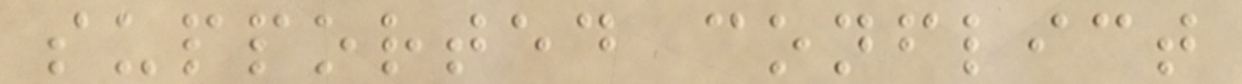supported conflict
